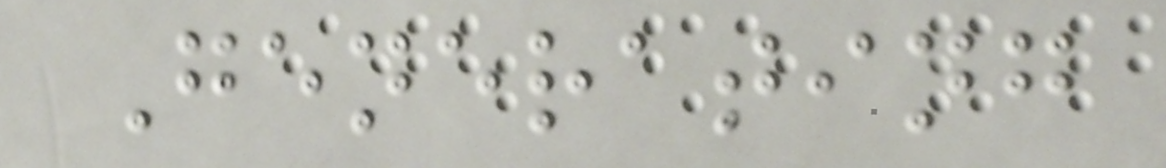Generating
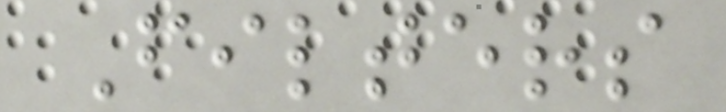Filters
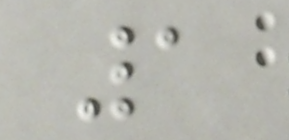1
